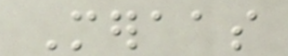Meraas
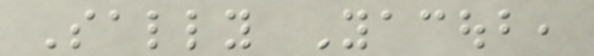Sally Yacoub,
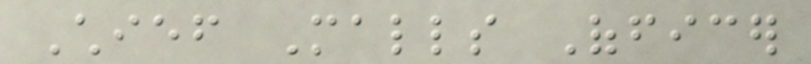Chief Malls Officer
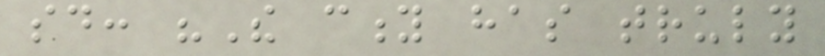said: "The city has truly
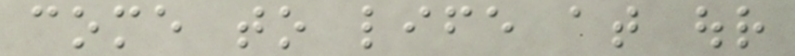come to life at our
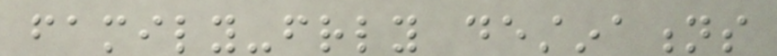family-friendly destinations
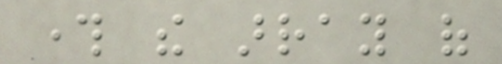through the array of
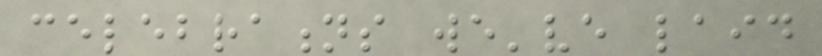celebrations we've laid
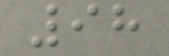98
